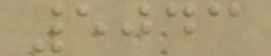5043
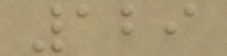129
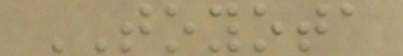TOYOTA
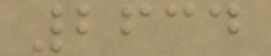2634
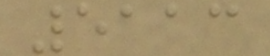5113
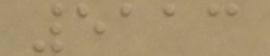5113
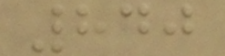840
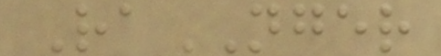RaNGER
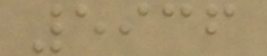5936
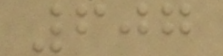607
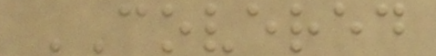COVERED
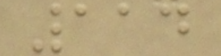114
